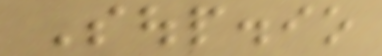Soup.io
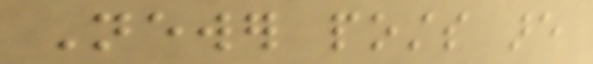Newer posts are
